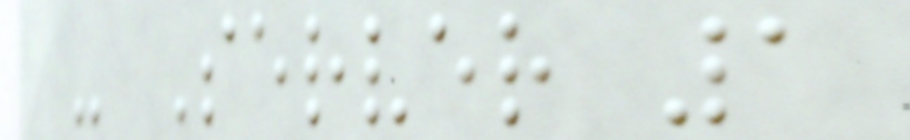- Server 1
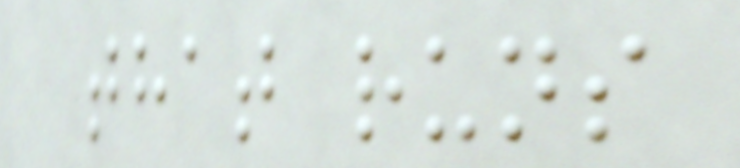that runs
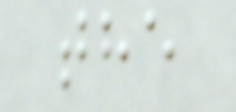the
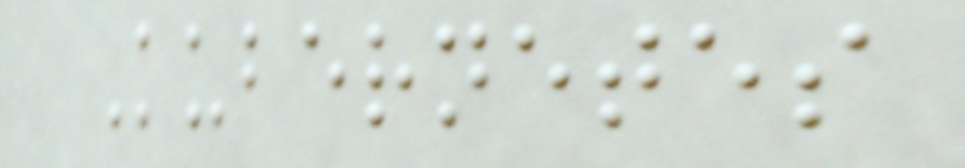Kubernetes
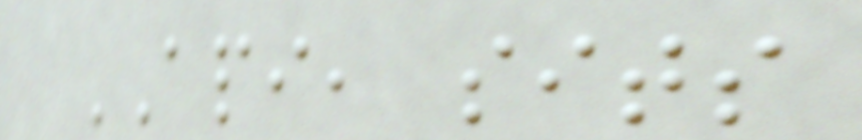API, sits
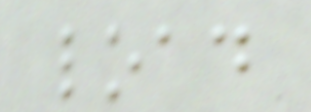load
